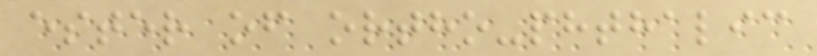ester of ortho-phthalic
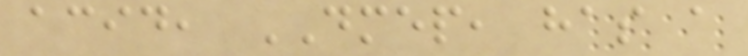acid, DMEP, has a
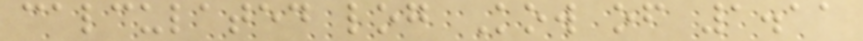calculated log Kow of 1.11
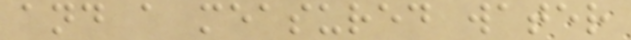and a measured water
